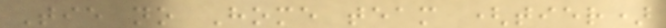Tie no Home team (tier)
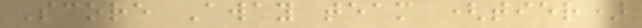Score Away team (tier)
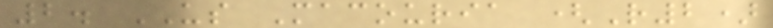2. US Macouria (R2)
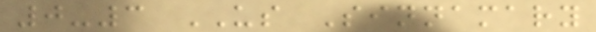0-3 US Sinnamary
